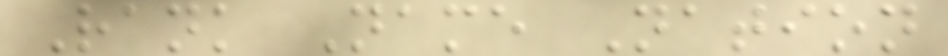Rank Name Nation
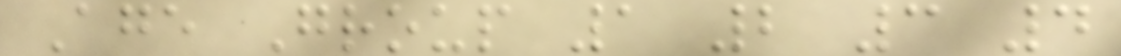Age Group 1 2 3 4
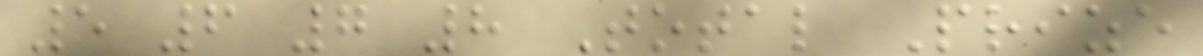5 6 7 8 Total Prize
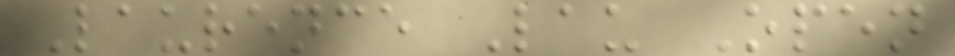Laurence Lau Open
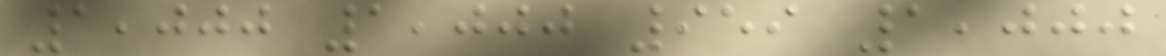1,000 1,000 959 1,000
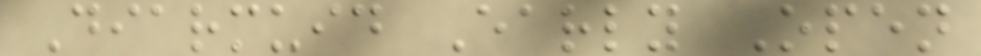Diarmuid Early Open
